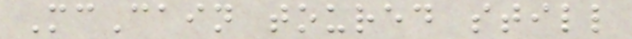McCain toured still
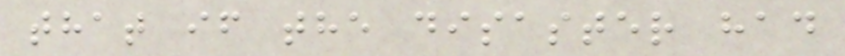that if the disaster had
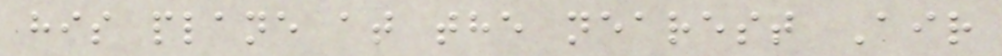his plane at the nearest Air
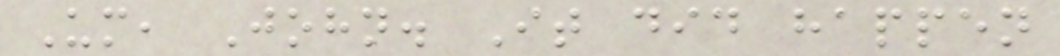Um, John. It did happen
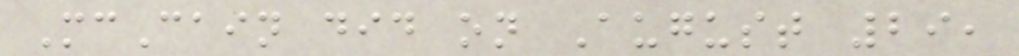McCain did on August 29,
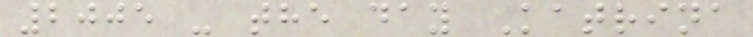2005 - the day Katrina
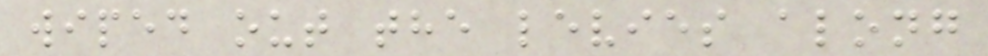wiped out the levies along
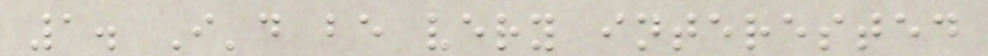1. I'd be very interested
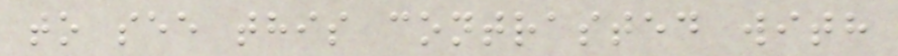to see this contrasted with
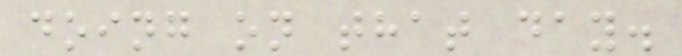doing on that day.
